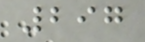297
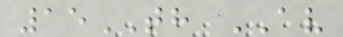15TH AV
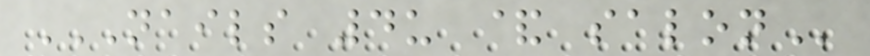NAILS 4U & SALON
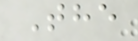The
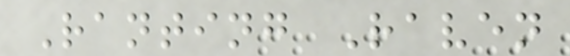Ranting Raven
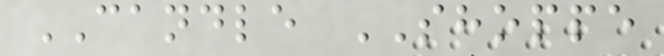CANDLE SHOPPE
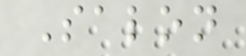Salon
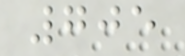705
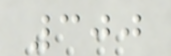300
